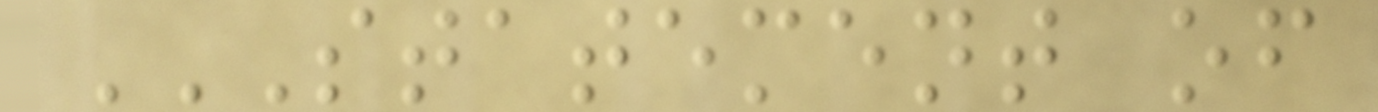STATEMENT OF
